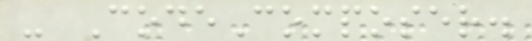- CodeComposer.
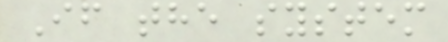If the system
